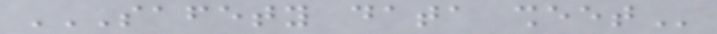SAFETY DATA SHEET
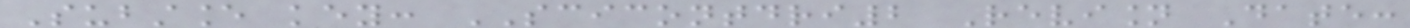Substance key: SCICONTDRI2 Revision Date:
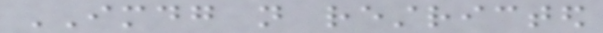IMDG not restricted
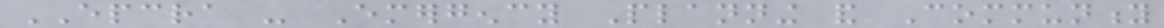EPCRA - Emergency Planning and Community
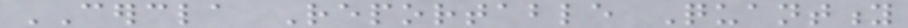CERCLA Reportable Quantity
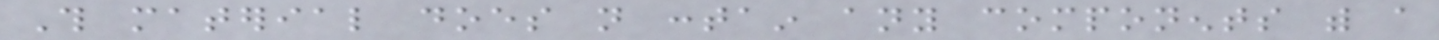This material does not contain any components with a
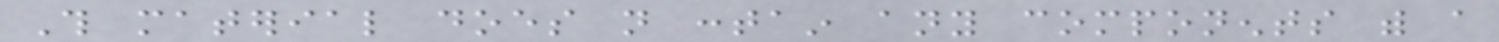This material does not contain any components with a
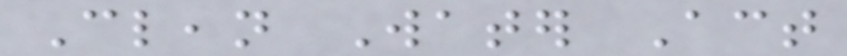Clean Water Act
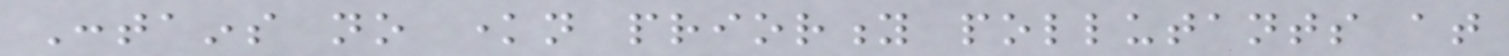Contains no known priority pollutants at
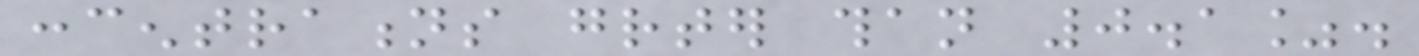concentrations greater than 0.1%.
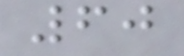60
